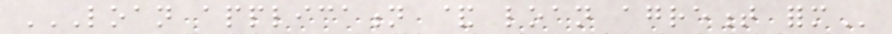LOAN APPLICATION & LOAN AGREMENT FORM
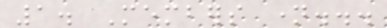1. Members name...
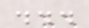...
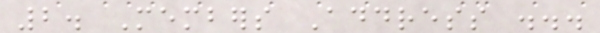2. Members Address ...
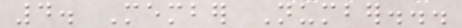4. Member Number...
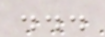...
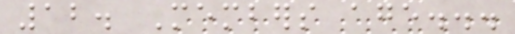12. Members age...
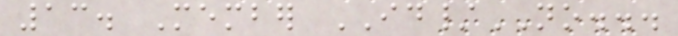13. Member ID/NO...
